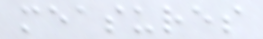measures
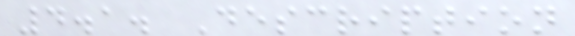4.1. Description
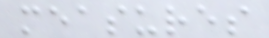measures
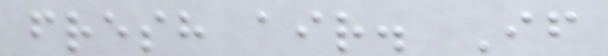fresh air. If
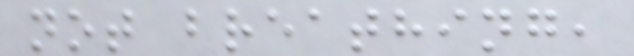not breathing,
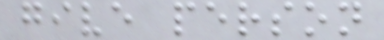give person
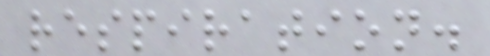respiration.
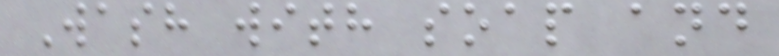Wash with soap and
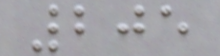205
